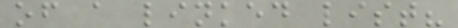of a linked list?
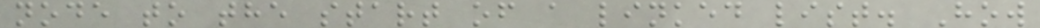node to the start of a linked list. How
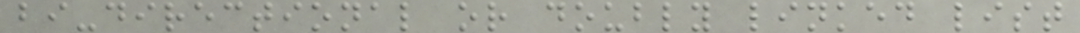bi-directional or doubly linked list
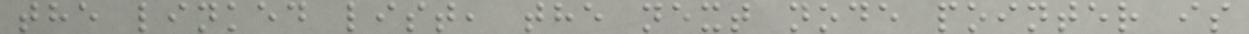the linked list, the next node pointer is
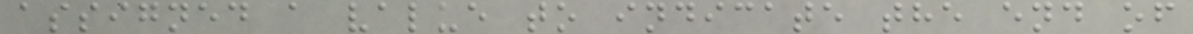assigned a value to indicate the end of
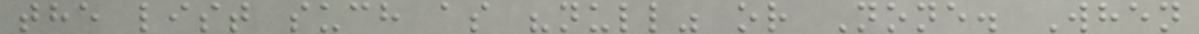the list such as "null" or None. When
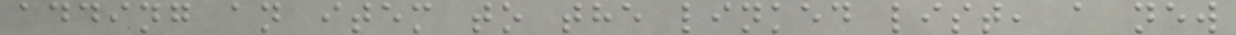adding an item to the linked list, a new
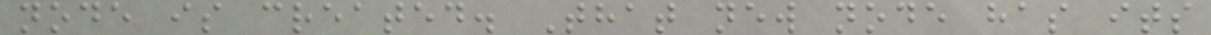node is created. That new node has its
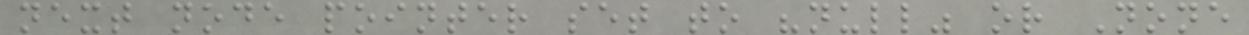next node pointer set to "null" or None
